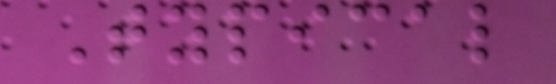Typical
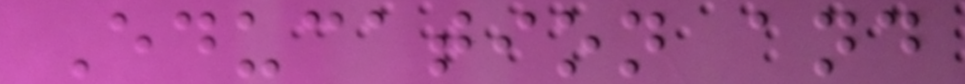Education and
